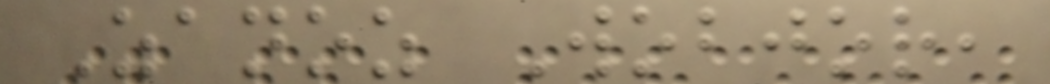Zanoz Wobjor,
